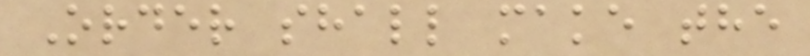Order shall make the
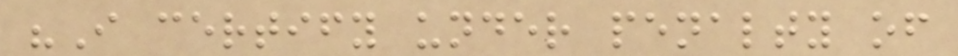"I certify under penalty of
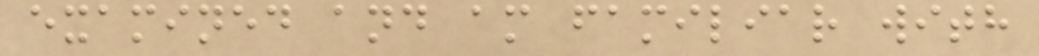examined and am familiar with
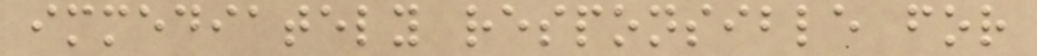immediately responsible for
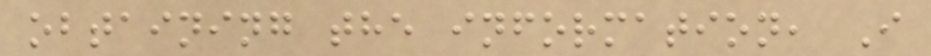obtaining the information, I
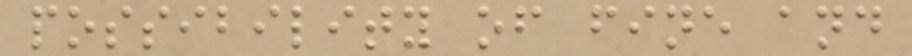possibility of fine and
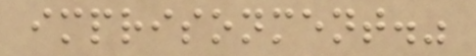imprisonment."
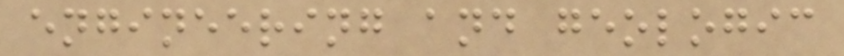engineering and geologic
